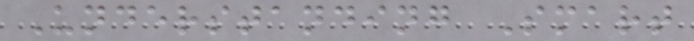Understanding Smart
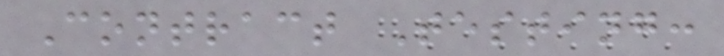Contract Testing:
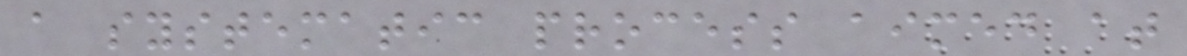a systematic process aimed at
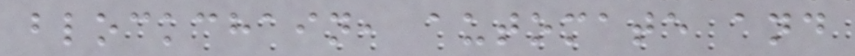blockchain, automate and
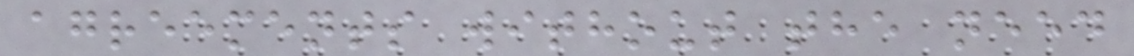agreements without the need
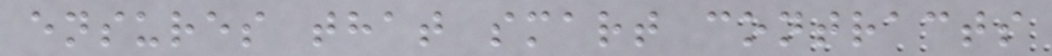ensures that smart contracts
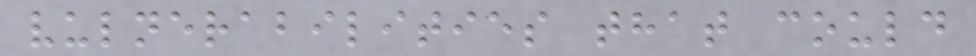vulnerabilities that could
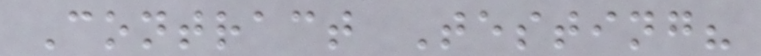Contract Testing?
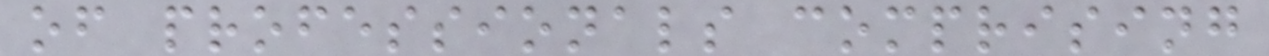of professionals comprising
